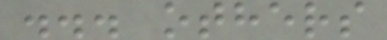... others
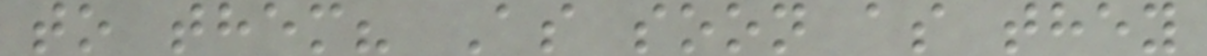to them? As soon as they
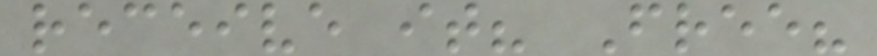receive it? Free?
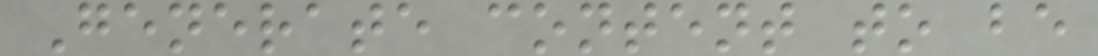Generate content to be
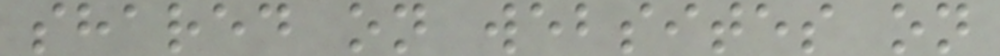shared on websites on
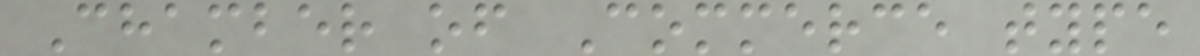Chamber of Commerce type
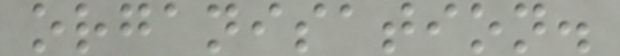organisation.
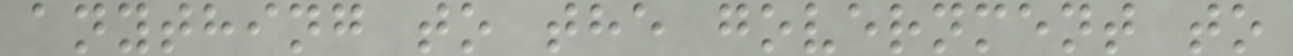anything to the government to
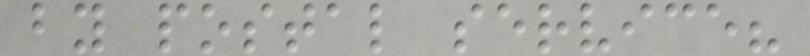by postal service?
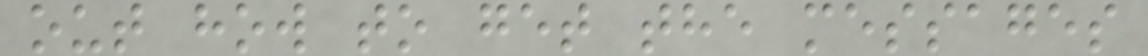out how to get the messages
